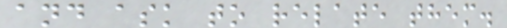and ask to relate them.
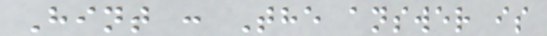Hint : The answer is
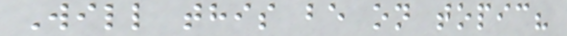Will this be on topic?
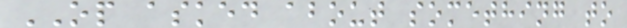OP asked about something to
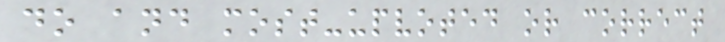do and most-upvoted or correct
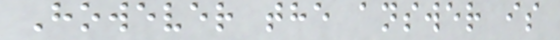However the answer is
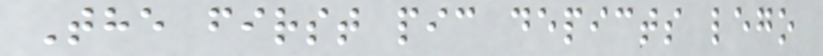The first pic depicts lego
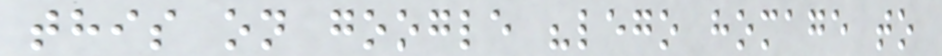this on google "lego homage to
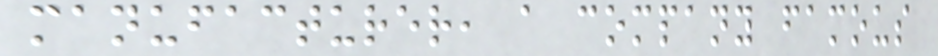manufacturer, a company famous
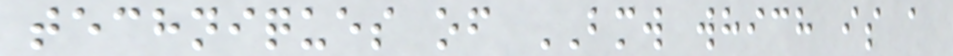techniques of BMW which is a
